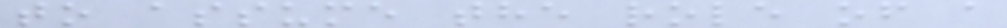to assume the role of a
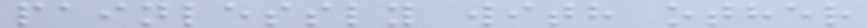painlessly with other
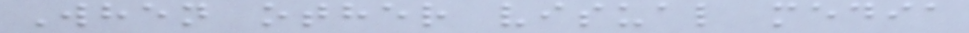When other visual media
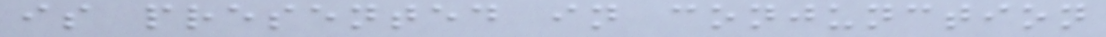is presented in conjunction
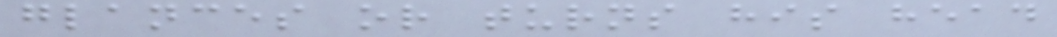glances or turns his head
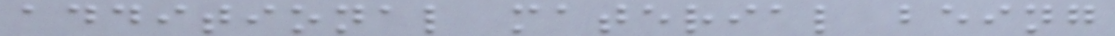additional material being
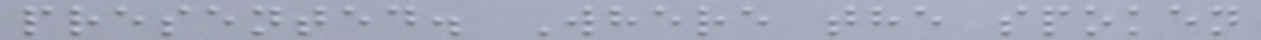presented. Where the spoken
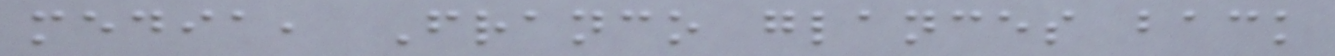media, Franco glances back
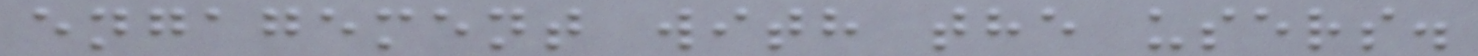engagement with the users.
